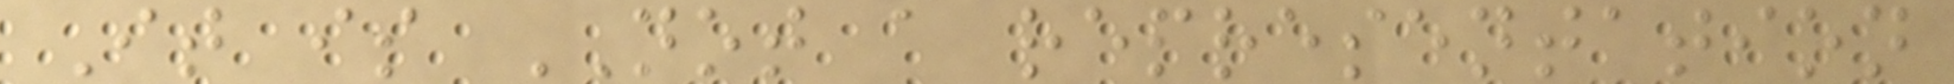It is NOT a representation
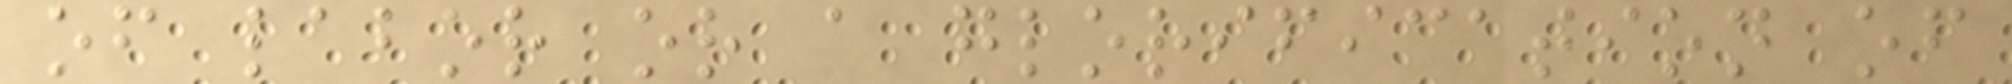of labor or a glorification of
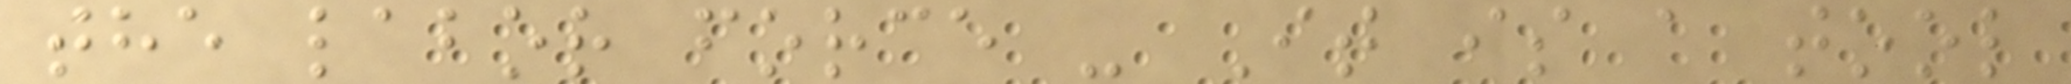the labor force - It is a tool
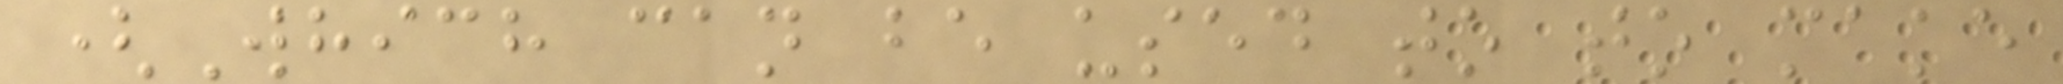(Which can be used to to make
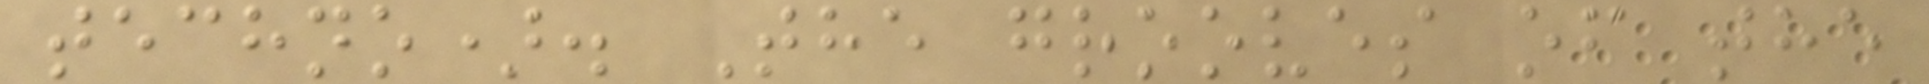techno). The grooves of the
